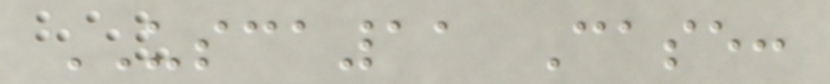USCA11 Case:
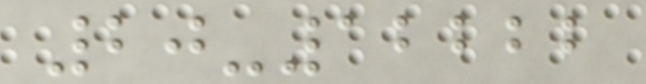20-12222
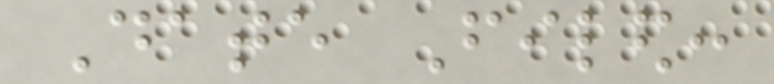Date Filed:
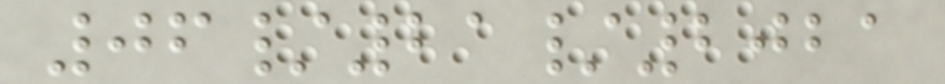06/21/2021
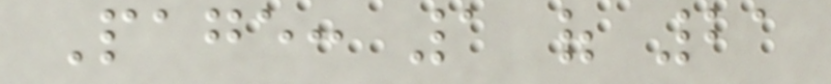Page: 1 of 21
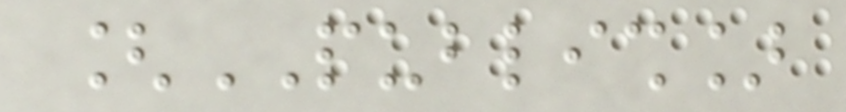[PUBLISH]
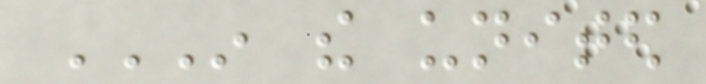IN THE UNITED
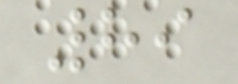89
